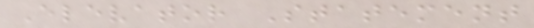Elevator Statement
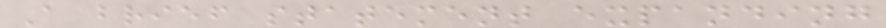A brief statement expanding
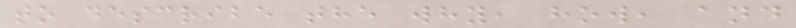to describe the why, how, and
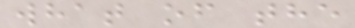what of the
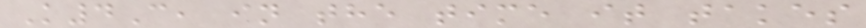K4C, in the time it takes
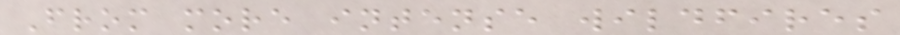From more intense wildfires
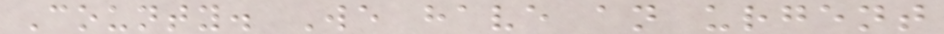County. We have an urgent
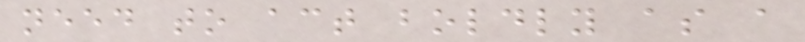need to act boldly as a
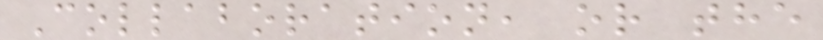Collaboration, or the
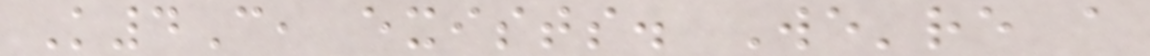K4C, exists. We're a
